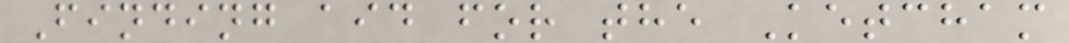Finding aid for the Ketcham
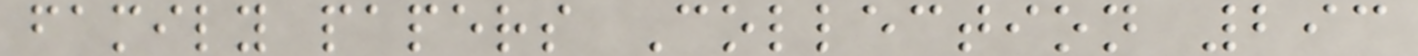family papers Collection 293
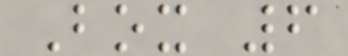Box 6
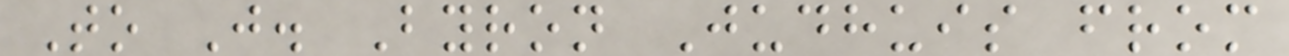To J. Byron Judhuis from
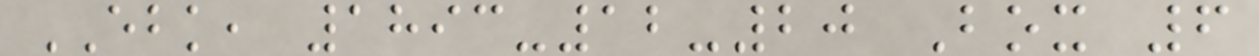EBK, 1893-12-20 Box 6
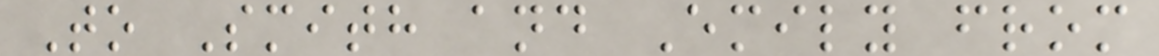To Smith and Emily from
